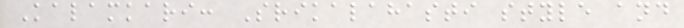Kalamkari: Srikalahasti style and
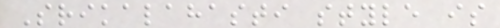Srikalahasti style is
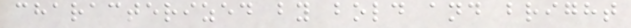characterized by bold and bright
